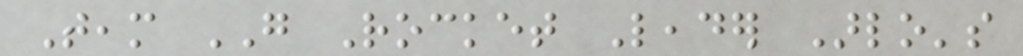Team GO Rocket Leader Arlo's
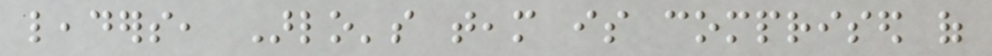leaders, Arlo's team is comprised of
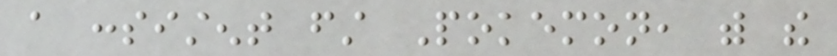a consistent first Pokemon, with the
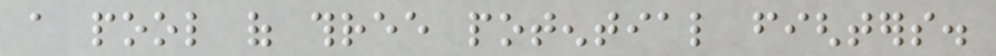a pool of three potential fighters.
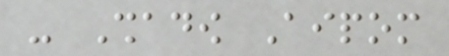- Shadow Aipom
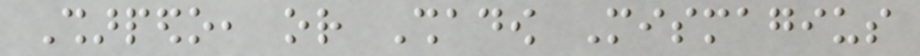Sharpedo, or Shadow Mismagius
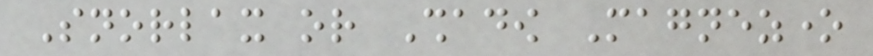Snorlax or Shadow Magnezone
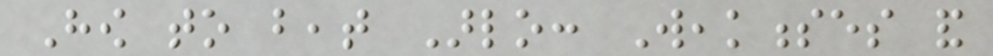How to beat Arlo: Weaknesses and
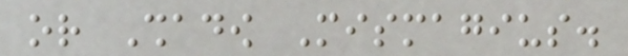or Shadow Mismagius.
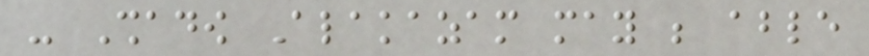- Shadow Alakazam may be able
